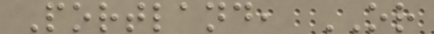Portland, OR
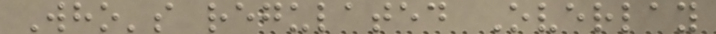Who's regulated Overlay
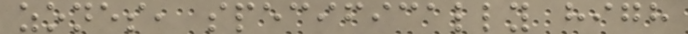zones, specifically high
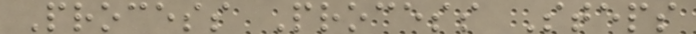Process Process Steps
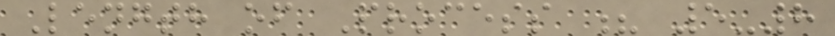Length of Process ? 5-8
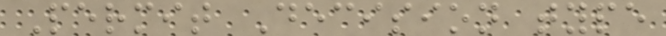Permit Decision type
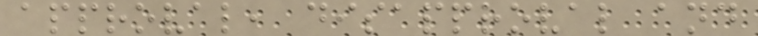approval, disapproval and
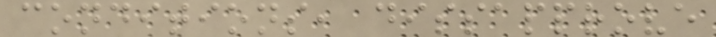conditions, dissapprove
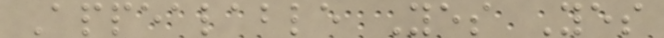Appealable Yes Yes
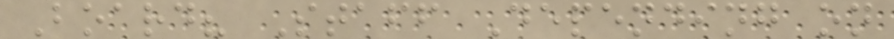Board? Staff Depending on
